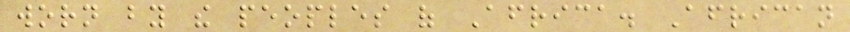worn by the peoples of Africa. African
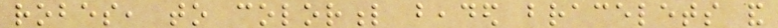robes, to colorful beaded bracelets and
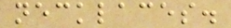necklaces.
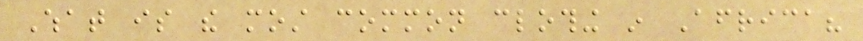What is the most common clothing in Africa?
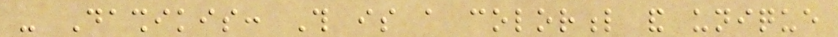- Dashikis: This is a colorful and unique
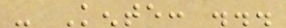- Kente: ...
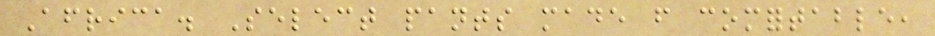Africa. Select pants made from comfortable,
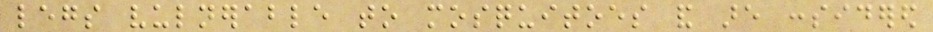legs vulnerable to mosquitoes and are considered
